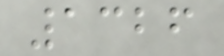1326
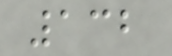132
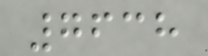7638
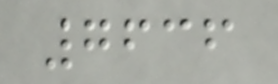7636
